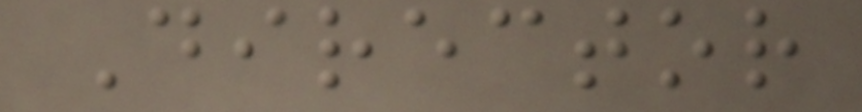Director
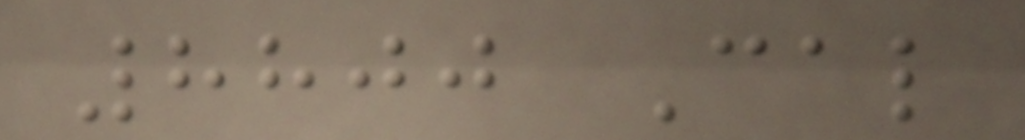8800 Cal
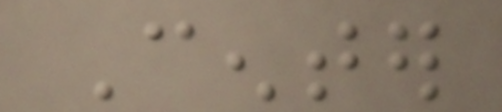Center
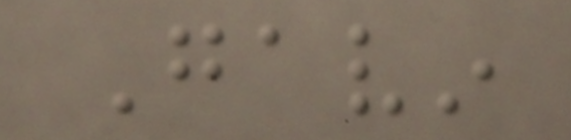Gavin
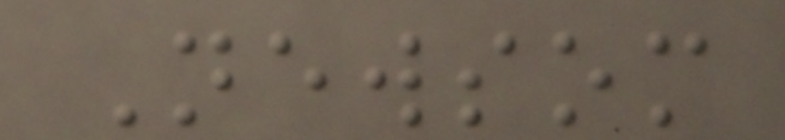Newsom
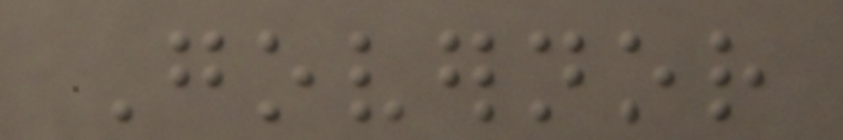Governor
